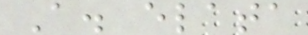A. elata
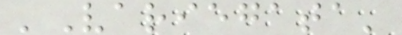'Variegata'
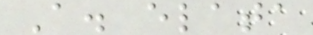A. elata
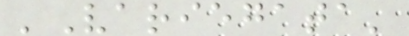'Variegata'
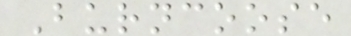Burncoose
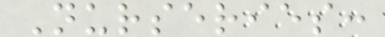Nurseries:
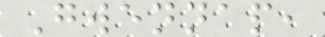Gwennap,
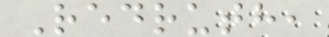Redruth,
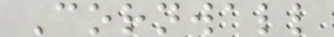Cornwall
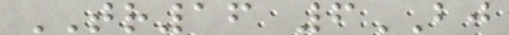TR16 6BJ
